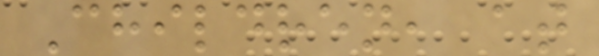Children, at
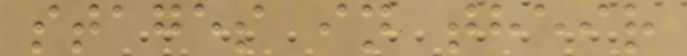stages in their
